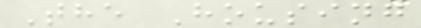The Housing
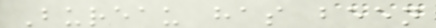Bureau has been
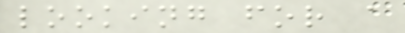looking for a
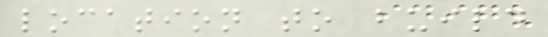location to build
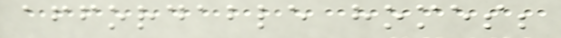affordable homes;
